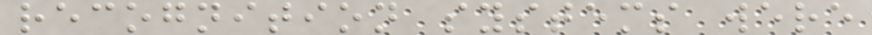recognition systems were
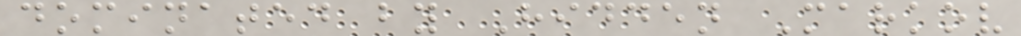dominated by Hidden Markov
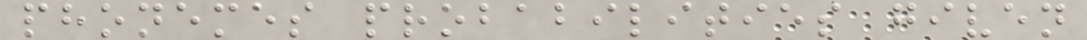phonemes probabilities given
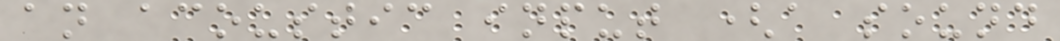an acoustic input (a sound
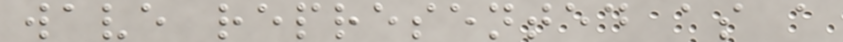wave represented as a
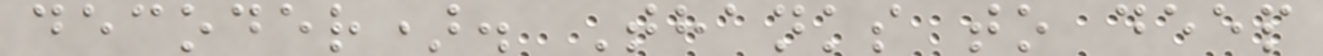decoder). Thanks to deep
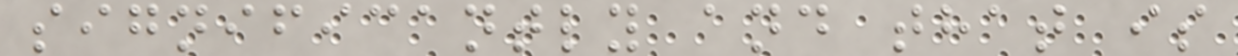significantly and that is
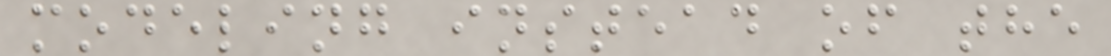modeling instead of the
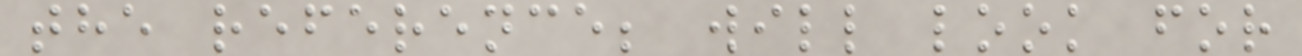the reference; will look for
